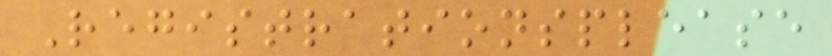Registrationsplease
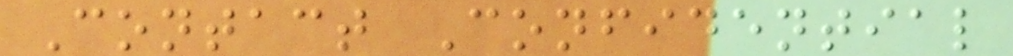Contact Confidential
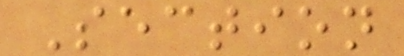Section
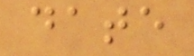date
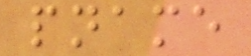pname
